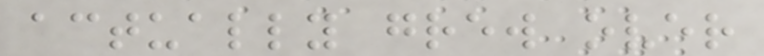actually grew over
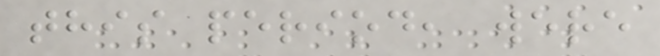this period, were
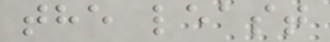the least
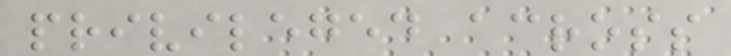privileged across
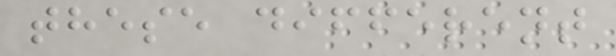these different
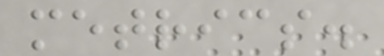metrics.
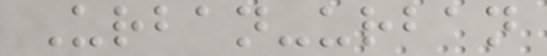Urban-urban
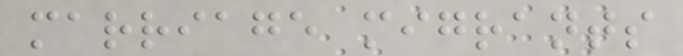marriage migrants
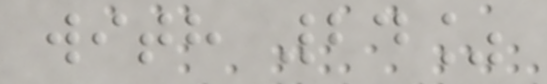with 24%
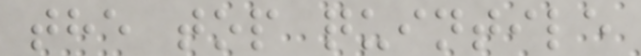the top quintile
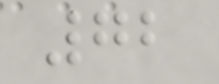72
